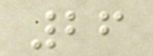26
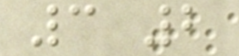3 2
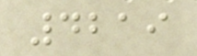4219
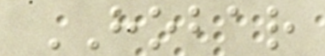HOBAR
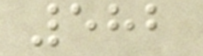582
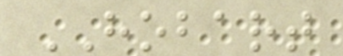HOBART
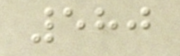580
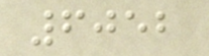6052
